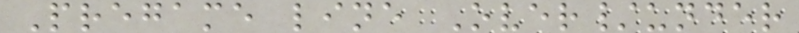Pregame line Over/under
